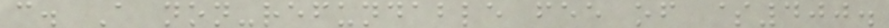c. A non-refundable fee of $400.
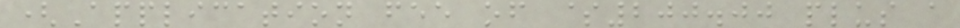(Application fee of $200.00 plus a
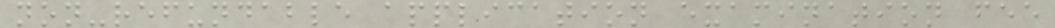non-refundable application examination fee
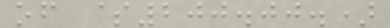of $200.00.)
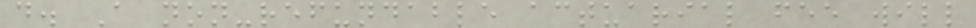d. A non-refundable actuarial fee will
